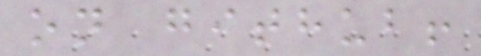on github!
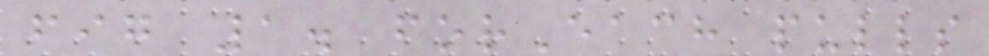fig 1. forEach pulls
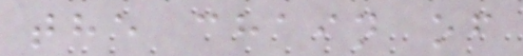the chain of
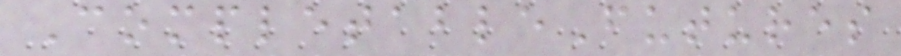CompletableFutures
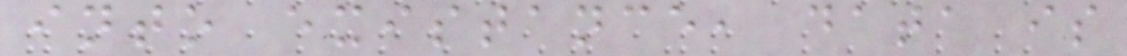into existance, data is
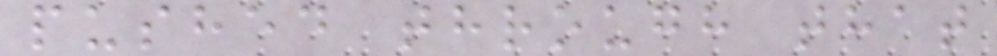pushed through that
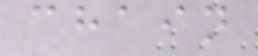chain
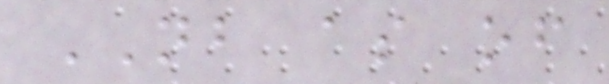NB as of
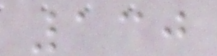130
